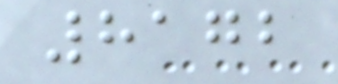8172
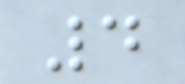4
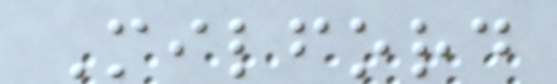Milford
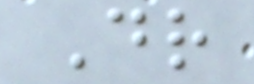Dr
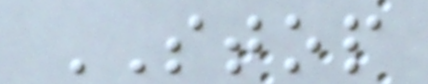STOP
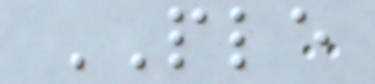PLE
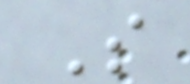S
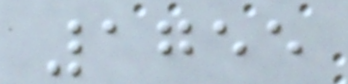1755
